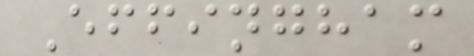Effingham
